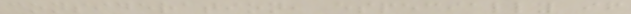consideration, especially if
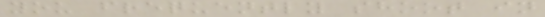you frequently shoot in
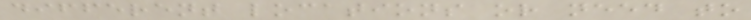different locations or need to
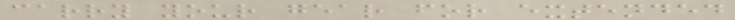carry your gear for extended
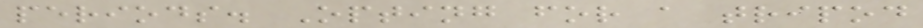periods. Opting for a tripod
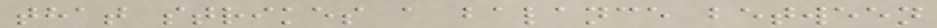that strikes a balance between
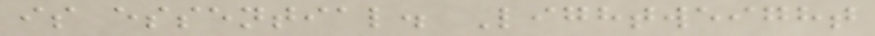is essential. Lightweight
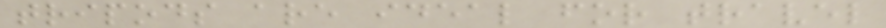tripods are ideal for travel
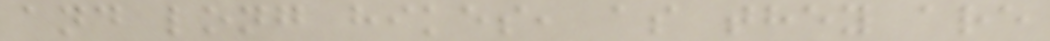and long hikes, as they are
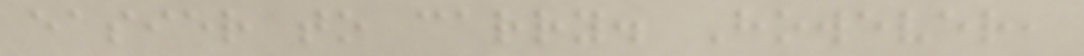easier to carry. However,
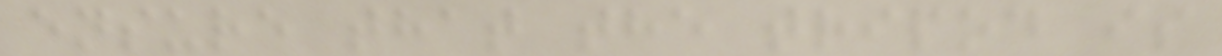ensure that the tripod is
